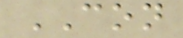CON
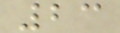23
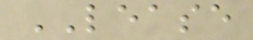LEASE
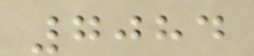7084
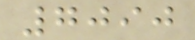7090
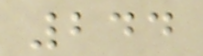244
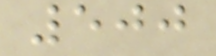500
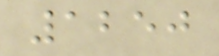1250
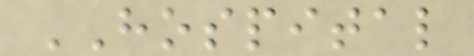HOSPITAL
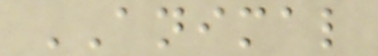ANIMAL
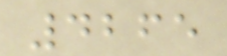4265
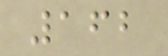162
